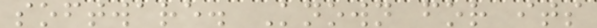software. Known for its
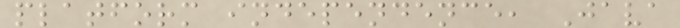platform independence, Java
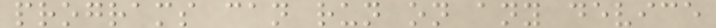programs can run on any device
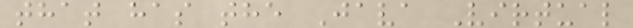that has the Java Virtual
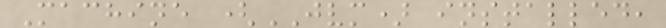Machine (JVM) installed,
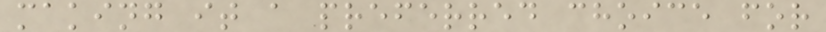making it a preferred choice for
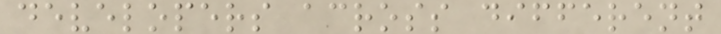developers across different
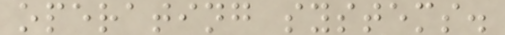operating systems.
